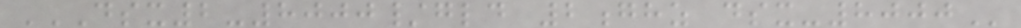DSX2-8000/GLD 2GHZ DSX-8000
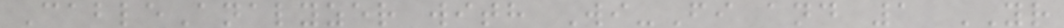CableAnalyzer with Wi-Fi and 1 YR
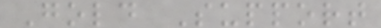Gold Support
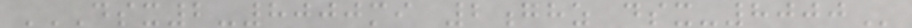DSX2-8000MI 2GHZ DSX-8000
